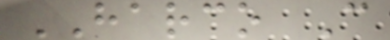HARCO C
